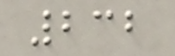232
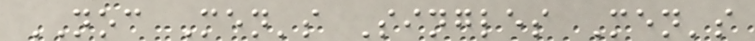NOC Men's Singles Men's
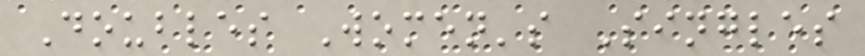Doubles Women's Singles
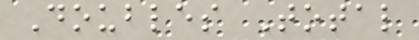Doubles Total
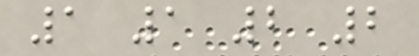1 1 2 2
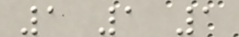1 1 1
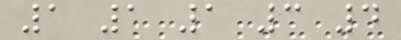1 1 1 3 4
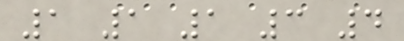1 1 1 3 4
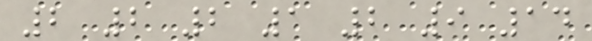2 2 2 1 2 9 14
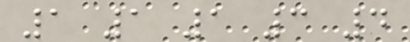1 1 1 3 4
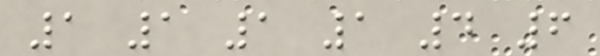1 1 1 1 4 6
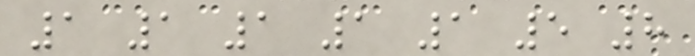1 1 1 1 1 5 8
